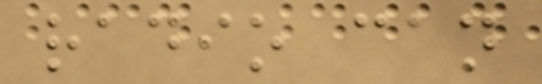radio can
